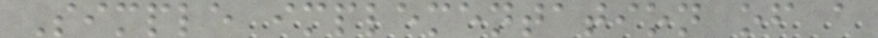Simple implementation of a
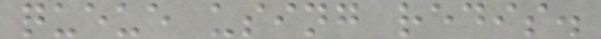queue using redis.
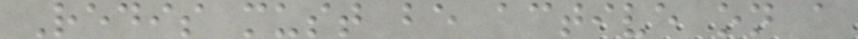Redis must be active on a
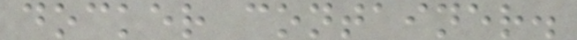docker container.
